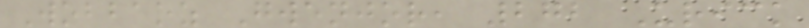Wobbaoz Gwenjor, 272 Urick
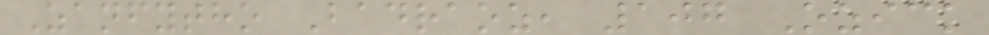Zanfytho Badraoz, 107 Ozick
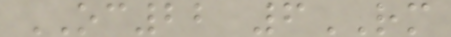OC22 6RM
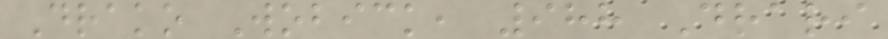Drako Wobick, 988 Drari
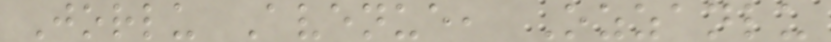Jorlu Avenue, Ozzanlu
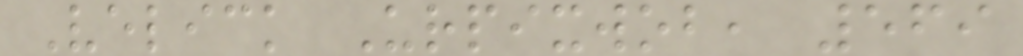Velick Urpixwob, 569
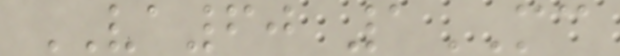VA60 1MC
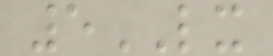5LX
